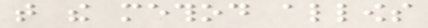that the method allows
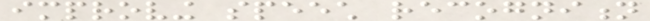improving speech recognition
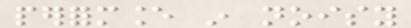performance in noisy
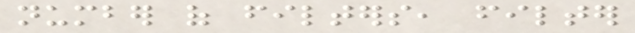number of filters, filter
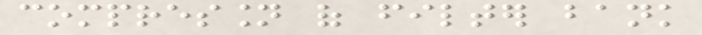compression of filter bank
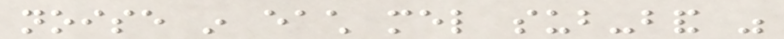noise in each mel sub-band was
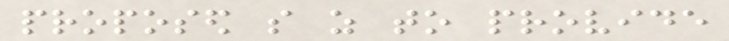proposed so as to provide
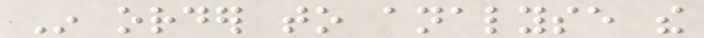In order to analyse the
